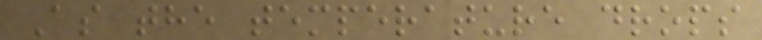As the temperature drops
